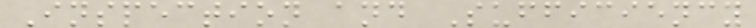Inspection and Sufficiency
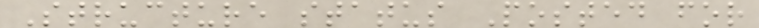Structure status Posted for
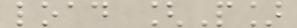load [P]
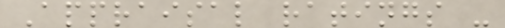Appraisal ratings -
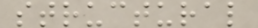structural
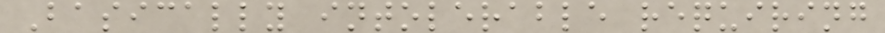Basically intolerable requiring
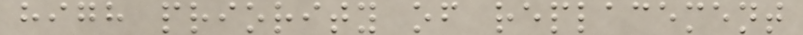high priority of replacement
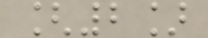[2]
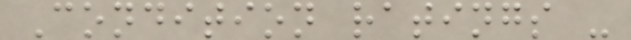Condition ratings -
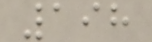198
